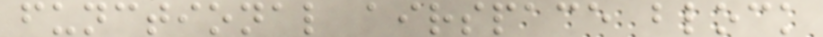functional airspace block
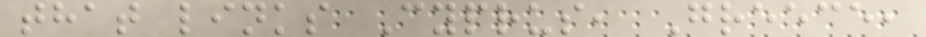that links Cyprus, Greece,
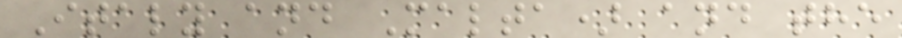Italy and Malta) and the
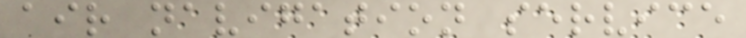air navigation service
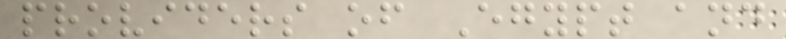providers of Egypt and
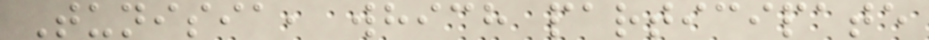Tunisia, which participate
